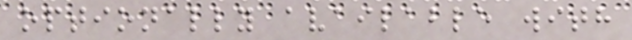optionally available with
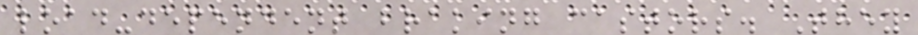load-dependent braking castors. They
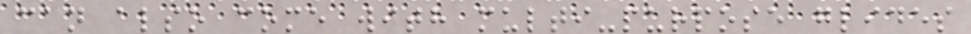can also come with multi-purpose glides
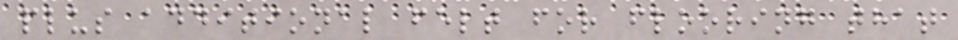plus additional felt for flooring that
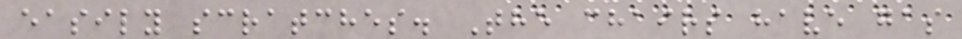easily scratches. The chairs have gas
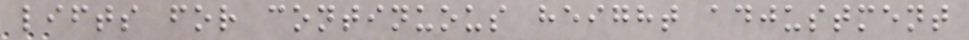lifts for continuous height adjustment
